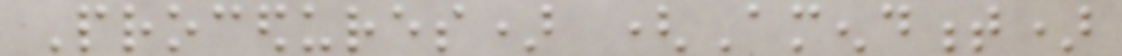Procedures) (Amendment)
